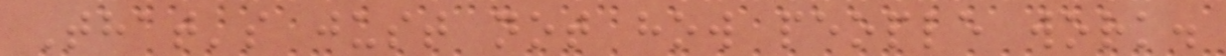That's just not how people work.
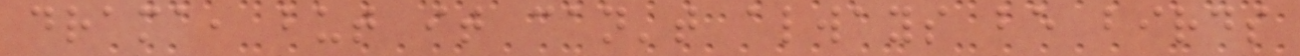drama, but it can't always be birds
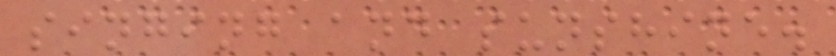singing and sunshine.
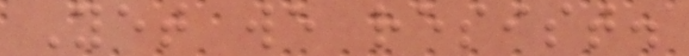Yet we resist.
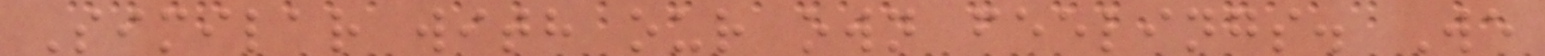Similar with our own feelings. We
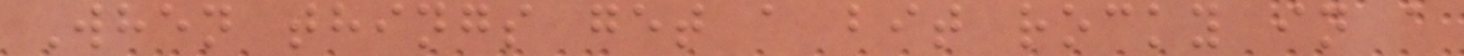When things get a bit rocky in a
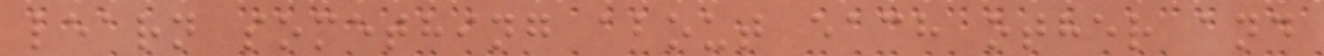learn something about each other and
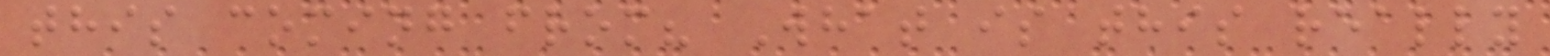this coming from? What is this really
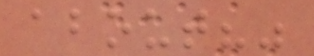about?"
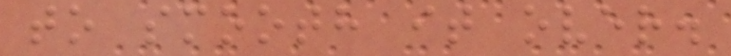to smooth it over.
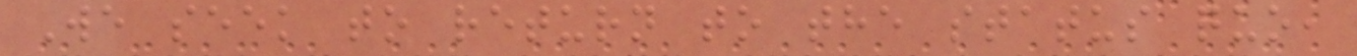We seek to return to the status quo,
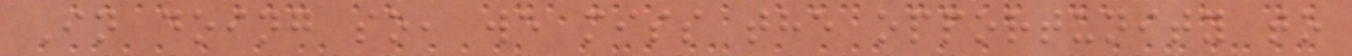In doing so, we miss the opportunity to
